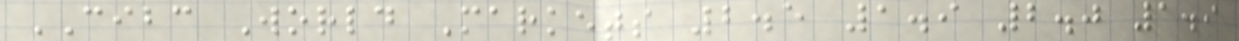CIBC World Markets 2.5 1.9 2.0 1.9
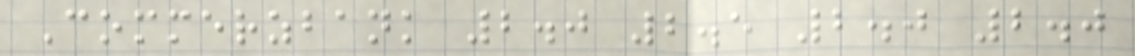Commerzbank 2.0 2.5 2.0 2.0
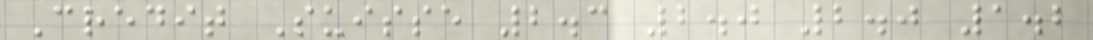Credit Suisse 2.3 2.0 2.0 1.2
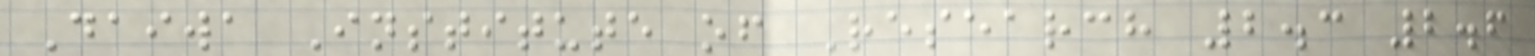Daiwa Institute of Research 2.3 2.6
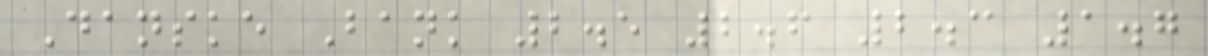Danske Bank 2.5 2.6 2.3 1.7
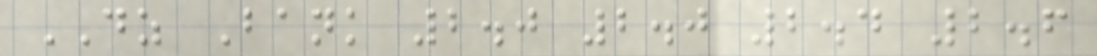DZ Bank 2.0 2.0 2.4 2.6
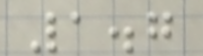1.7
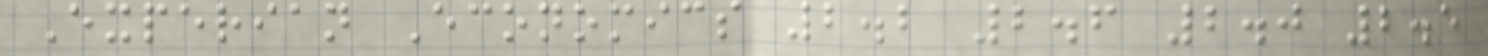Experian Economics 2.2 2.6 2.0 2.5
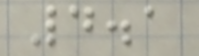4.1
